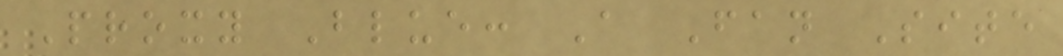Proxy Blue: A Fan Site
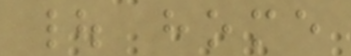| home
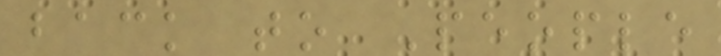back to People
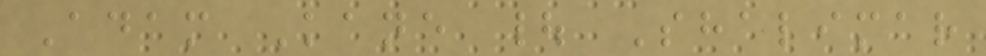Adam Kane | Shalimar
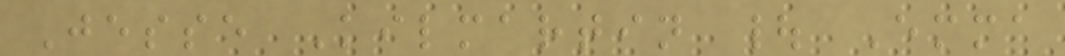Jesse Kilmartin | Emma
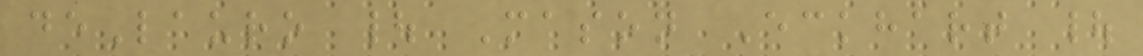deLauro | Mason Eckhart |
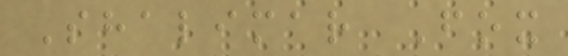Shalimar Fox
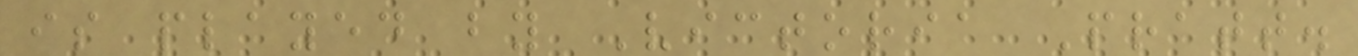is played by Victoria Pratt.
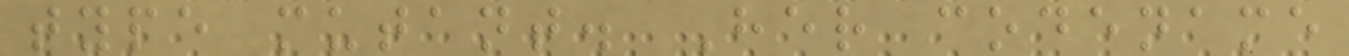type mutant. Her codename
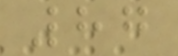87
